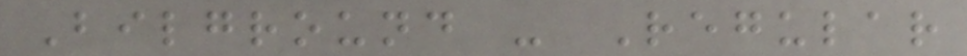Bilground - Regular
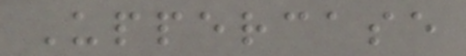Uppercase
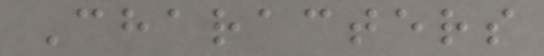Characters
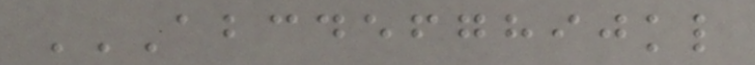ABCDEFGHIJKL
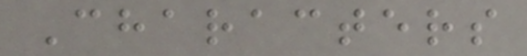Characters
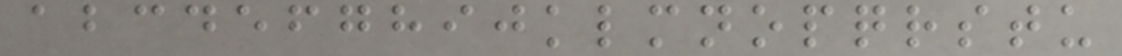abcdefghijklmnopqrstu
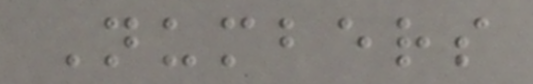Numbers
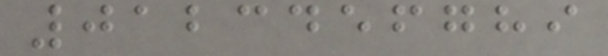0123456789
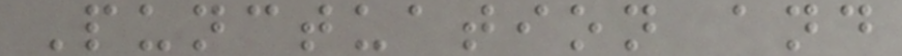Punctuation and
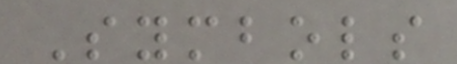Symbols
